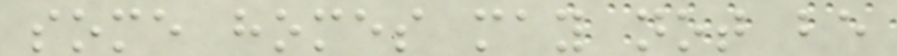some homes may not be
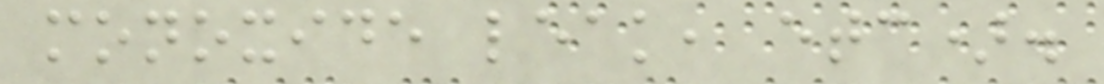monoxide leak, etc).
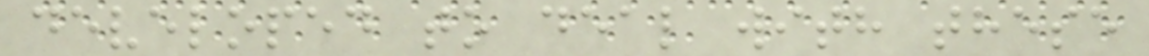developed to deal with these
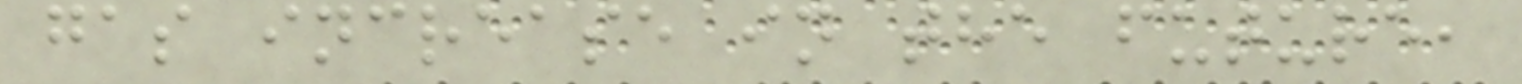gas increase in the future,
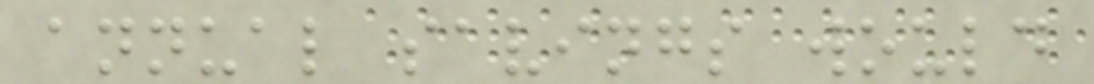annual savings would
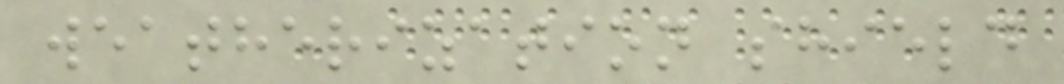weatherization shield
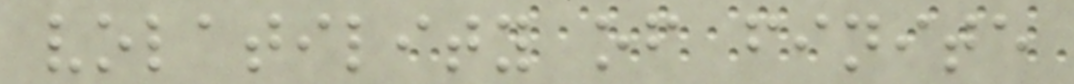volatility of finite
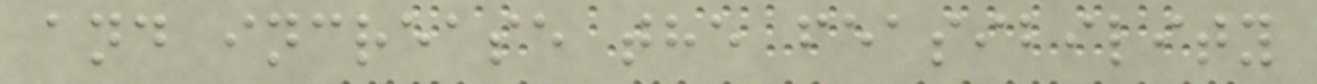and increase the feasibility
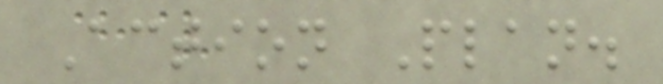Action Plan.
